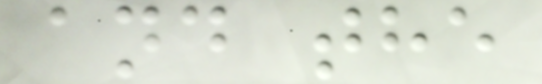and the
